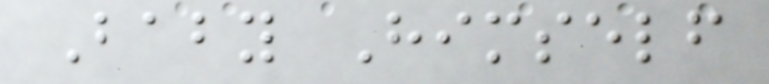Baby Himself
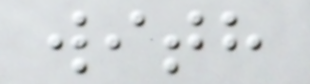with
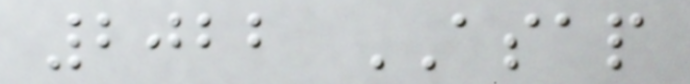2022 ASAP
